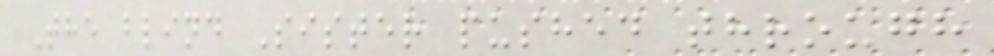The blind Sister pushed through
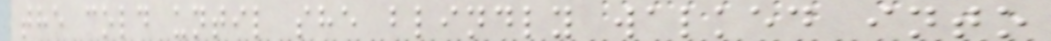the cold until she blindly walked into
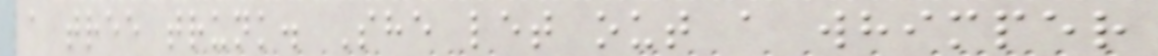a tree trunk. She let out a whimper
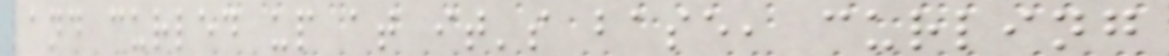and curled up at it's base, curling
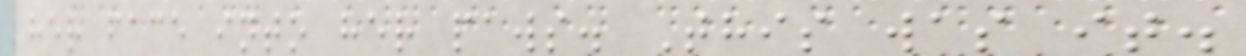her face into her paws. This was it.
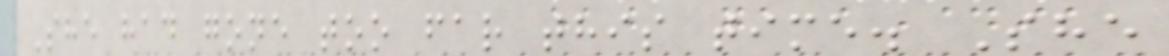She had gone too far this time. She
